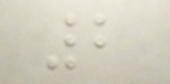2
